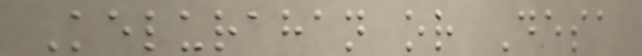Kelurahan or Desa
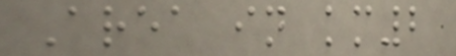Area in km2
